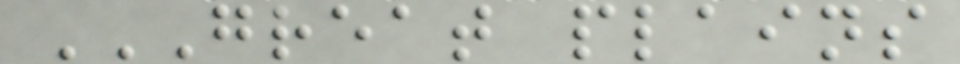GREAT PLAINS
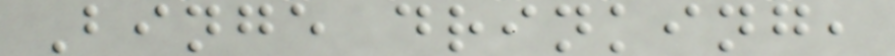Binge drinking,
